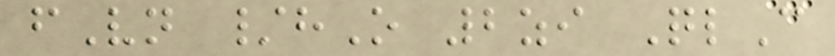fVn /hO 2zi QlC
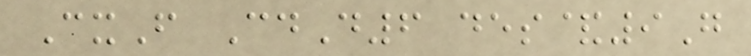CxF CdD6 des&9G
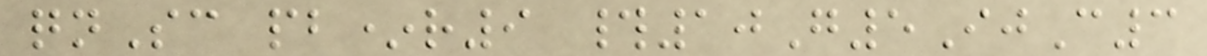qnSc pb*r9 #10G5IjC3
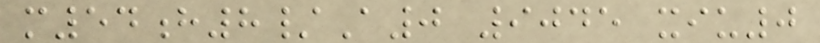m54h8/A0 9045 xiu0
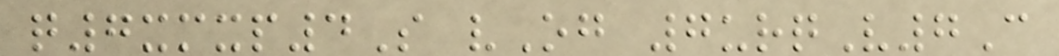q7xmxp4S vOg 7urqV7C
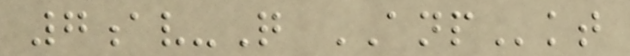7av-Q ANPkt
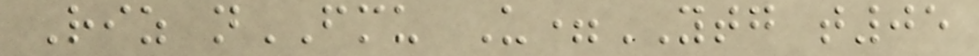Riz nFMU U=YTG t05
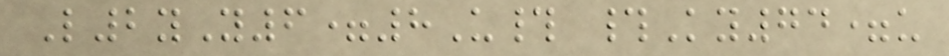L2yY6=8U# #Ky74=u
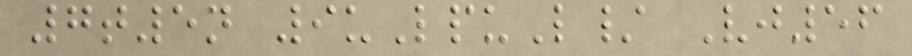7t5n 9uLpuL/ Vj56
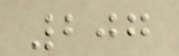207
